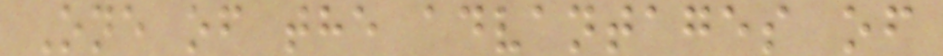One of the advantages of
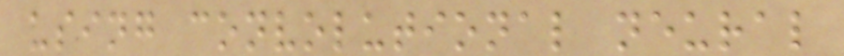using convolutional neural
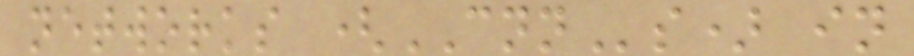networks (CNNs) in
